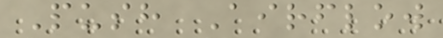Push Airflow
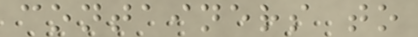containers to
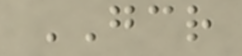GCR
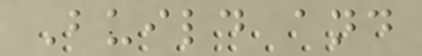Build and
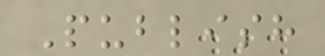Publish
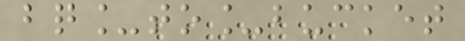bq_to_bucket
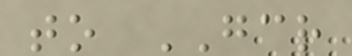to GCR
